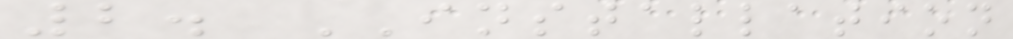2. INSTALLATION
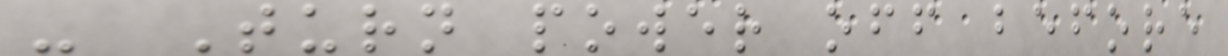- Turn power off before
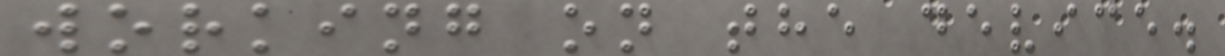working on the device.
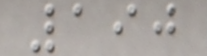190
